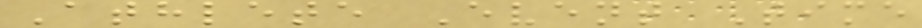Athlete Event Time
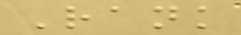Rank
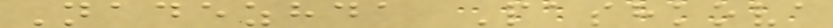Nadezhda Pashkova
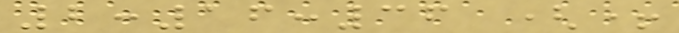2:16:36 (+
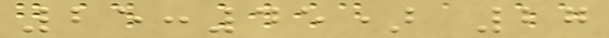25:45) 27
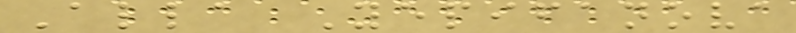Alla Yepifanova
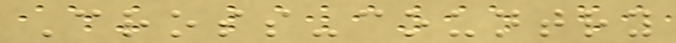Cross-country
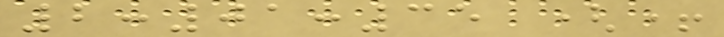2:01:35 (+
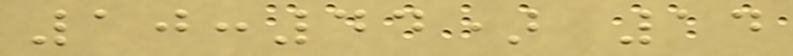10:44) 14
